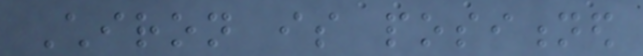Chiron is positioned
